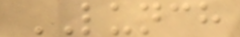LUNCH
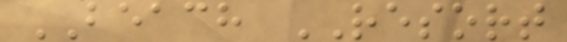BEACH RESORT
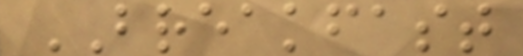BREAKFAST
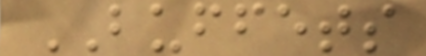BUFFETS
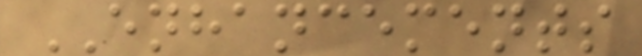ENHANCEMENTS
